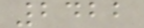2422
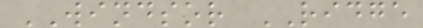WINDSOR RIDGE
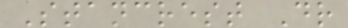Stancrest Dr
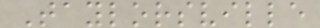Taylorsville
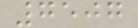7507
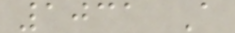1031 A
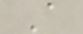A
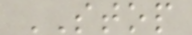STOP
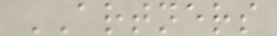ARTNERS
